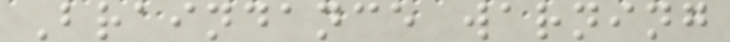Braindance warning
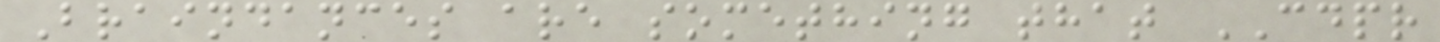Braindances are something that CDPR
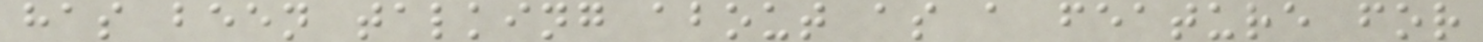has been talking about as a feature for
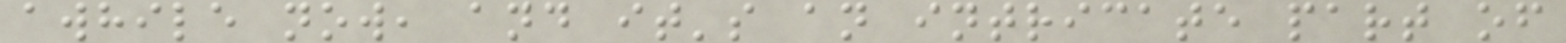awhile now, and it's an intricate part of
